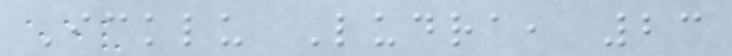Icklu Ludra, 23
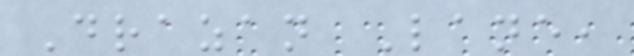Drazan Lane,
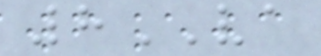8VA
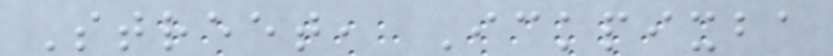Street, Ickpixba
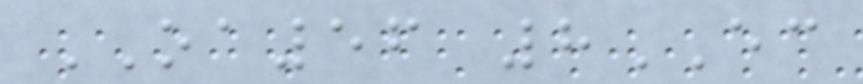OA56 8EC
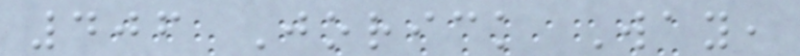406 Jorick Way,
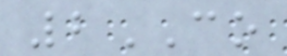2CO
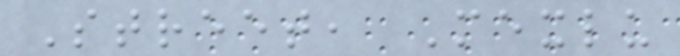Street, Mexlu
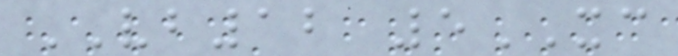VB12 5XC
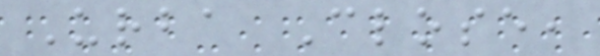Urba Close,
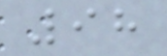98
